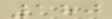180
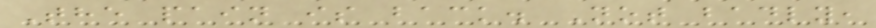The pain is back. Not badly,
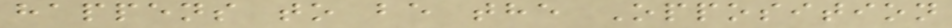happens to be the Opposition
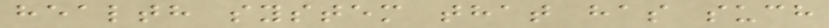health system that has such
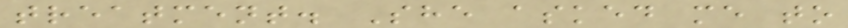treatment. She asked me to
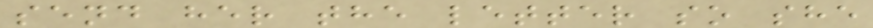send her the letter so she
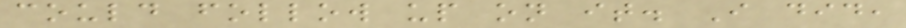could follow up on it. I did,
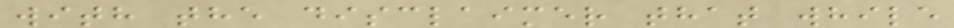with the disclaimer that while
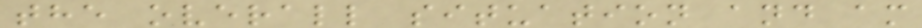the overall situation and am
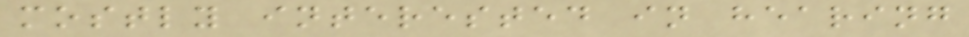mostly interested in hearing
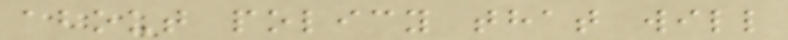about policy that will
